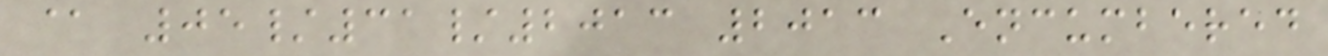@ 05/31/2013 2013 Encumbered
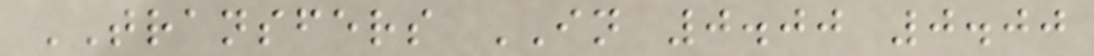TRANSFERS IN 0.00 0.00
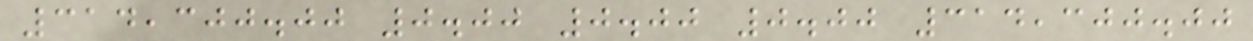314,300.00 0.00 0.00 0.00 314,300.00
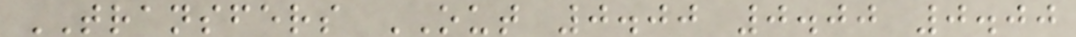TRANSFERS OUT 0.00 0.00 0.00
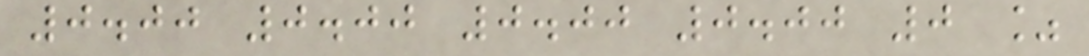0.00 0.00 0.00 0.00 0 %
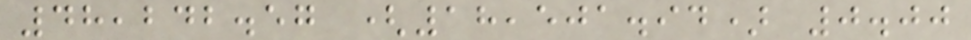48,242.57 (18,501.94) 0.00
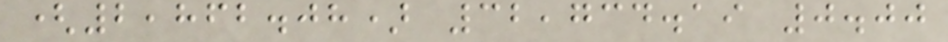(2,862.08) 32,734.19 0.00
